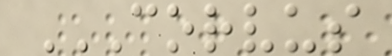CORVUS
